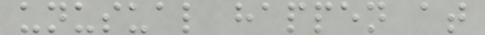unusual happen at
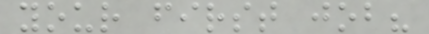your first job?
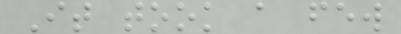It took a few
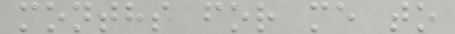months for me to
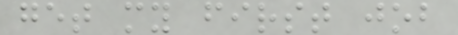get my first job
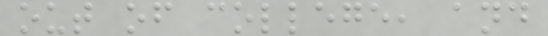out of college, and
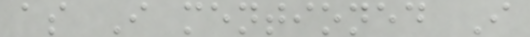as I mentioned I
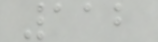112
